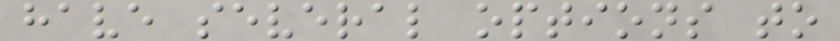have several options to
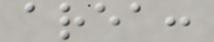area:
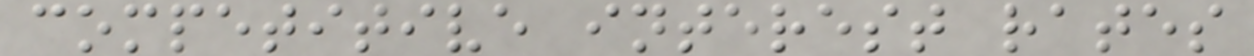competitive interest rates
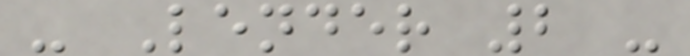- Lender 2 -
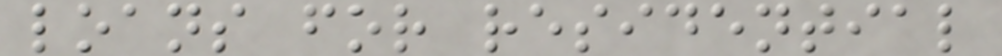loans for residential
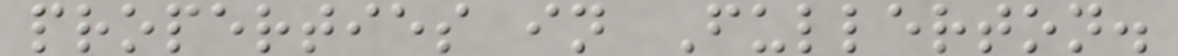properties in Fullerton.
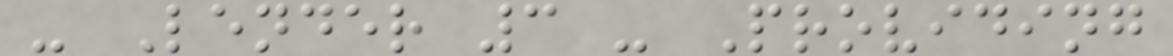- Lender 3 - Providing
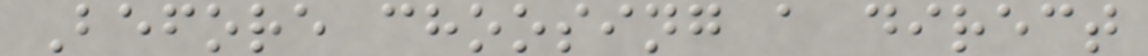Before choosing a direct
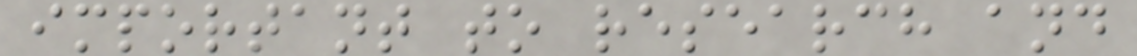important to research and
